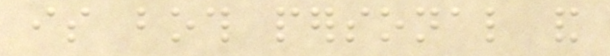is both personal and
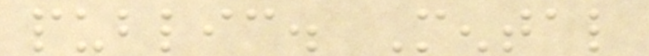public. Mental
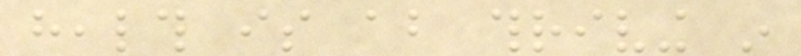health is about thriving in
